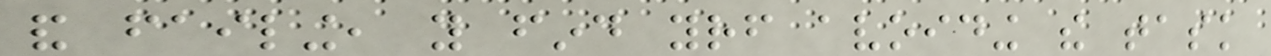and failing, you find yourself avoiding the task
